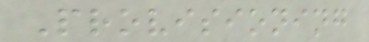Provisioning
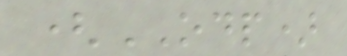(ODP)
